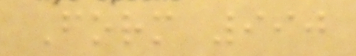Form 990
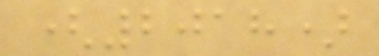(2018)
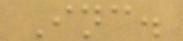Inc.
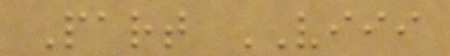Part VIII
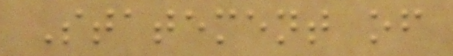Statement of
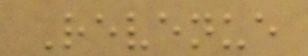Revenue
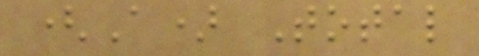(A) Total
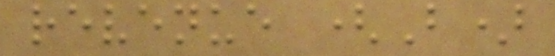revenue (B)
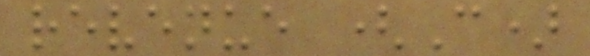revenue (C)
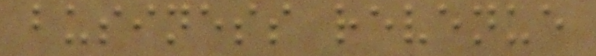business revenue
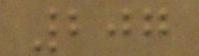207
